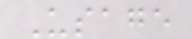Usage
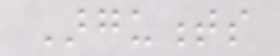Arguments
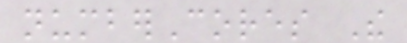numberCores The
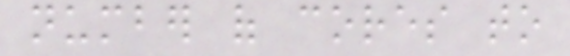number of cores to
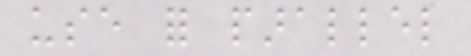use for parallel
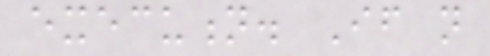execution. If not
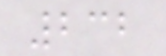232
